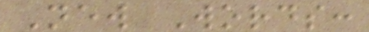New Words:
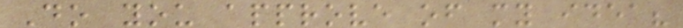Do you approve of my idea?
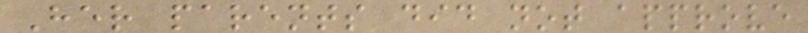Her parents did not approve
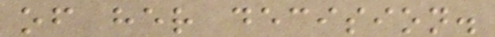of her decision.
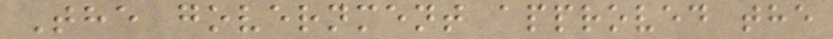The government approved the
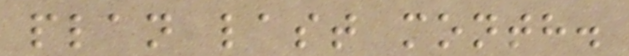plan last month.
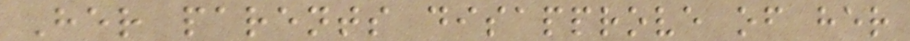Her parents disapprove of her
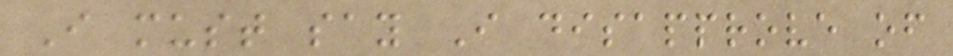I must say I disapprove of
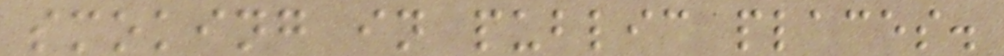smoking in public places.
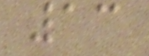13
